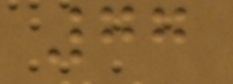77
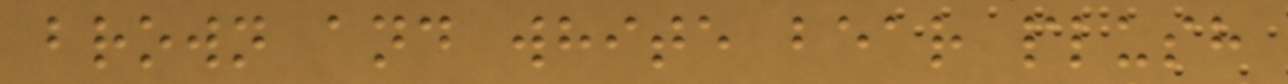brown and white bear plush
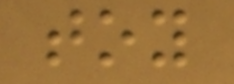toy
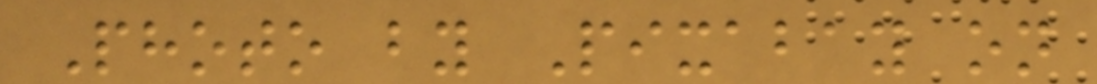Photo by Pixabay on
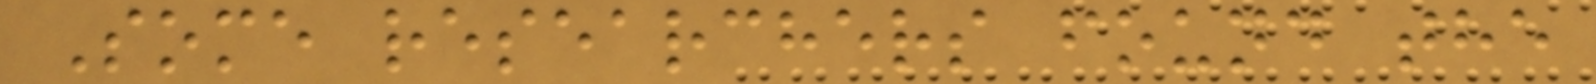Some researchers found the
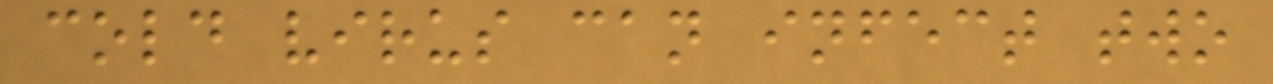cold virus can infect two
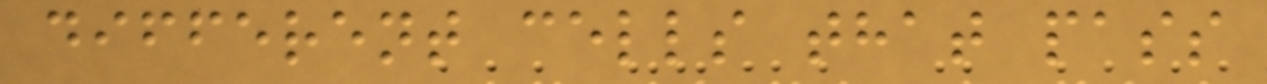different cells that pass
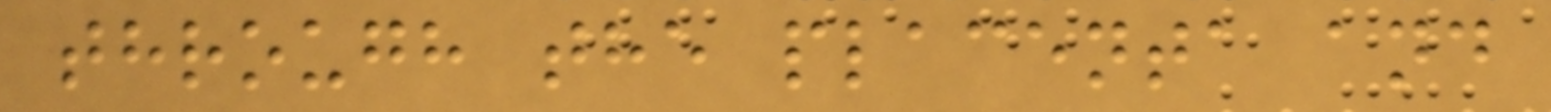through the placenta and
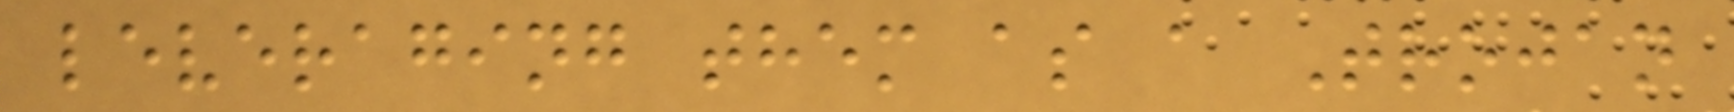leveraging them as a Trojan
